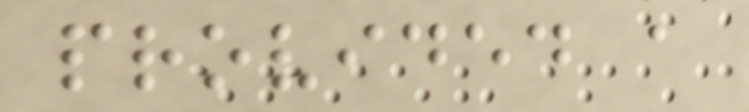provided a
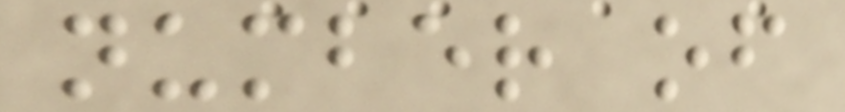number of
